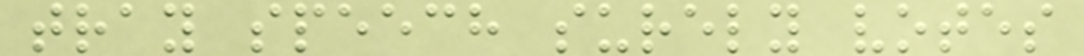tray speech surely votes
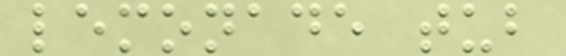lemonade tub
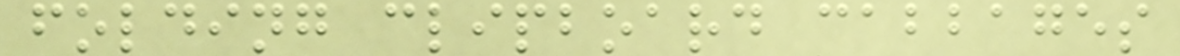folding clipboard cabbages
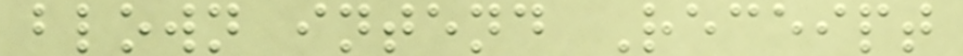blown intend Receipt
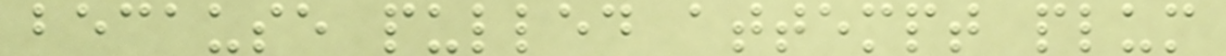because pulled attempt plum
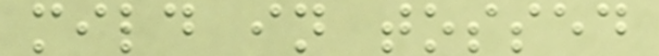mild in tossed
